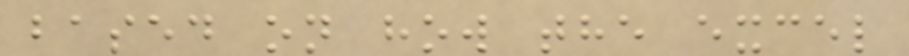based on how the excel
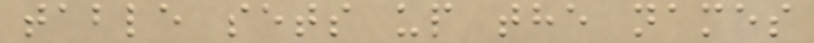table sets up the names
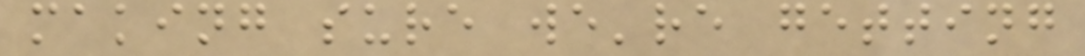making sure we're getting
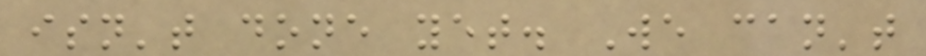isn't done yet. We can't
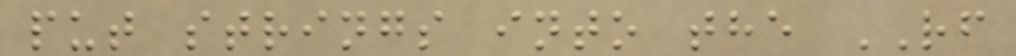put strings into the RF
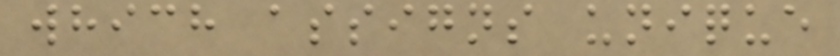which assigns unique
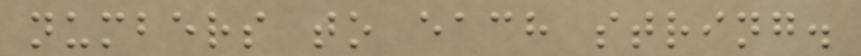numbers to each string.
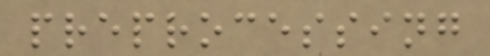preprocessing
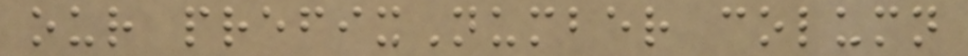our prefixNumber column
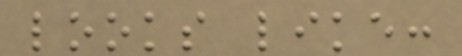looks like:
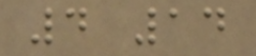4 14
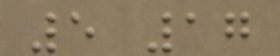5 17
